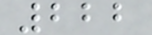222
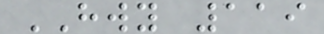HWY 119
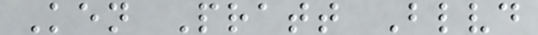Ken Pratt Blvd
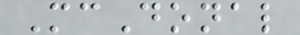McDonal
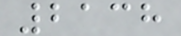2138
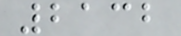2132
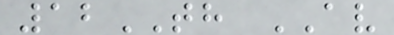12TH AV
